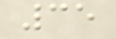35
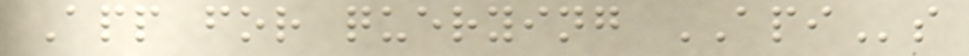App for querying APIs
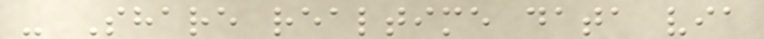- Share realtime data via
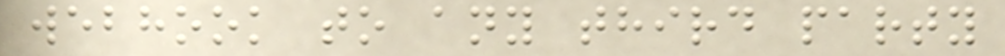webhook to any third party
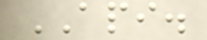API.
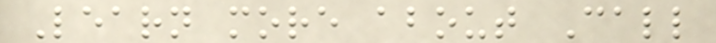Learn more about Call
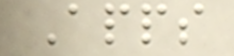Apps
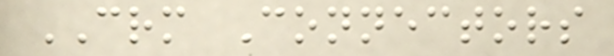CRM Connectors
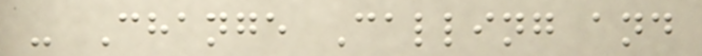- Change Calling and
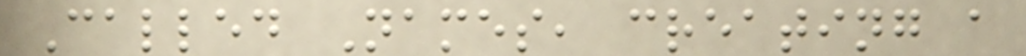Called Names, creating a
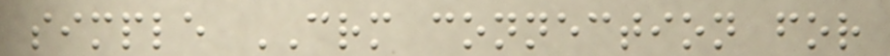simple CRM connection for
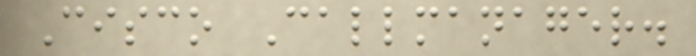Cisco Callmanager.
